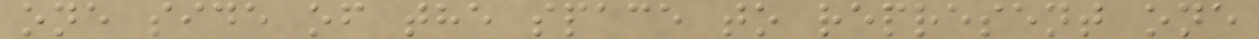one side of the space to represent one
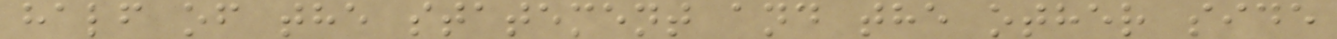half of the statement and the other side
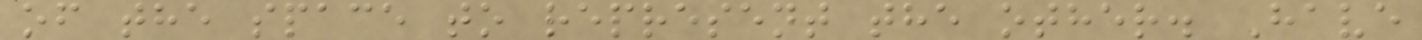of the space to represent the other. Have
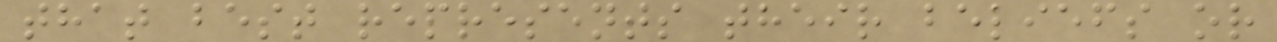that best represents their beliefs or
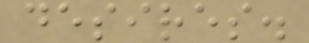desires.
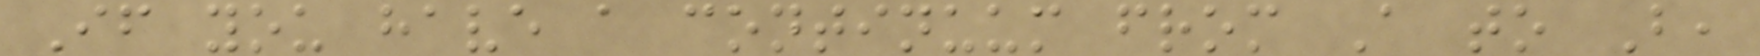If you have a continuum from A to B,
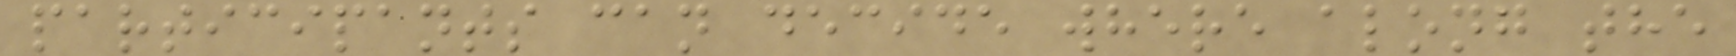participants can decide where along the
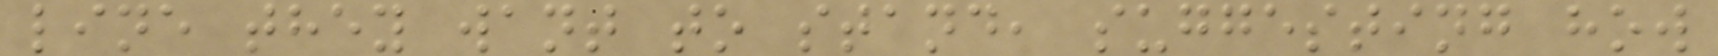line they want to stand, suggesting how
